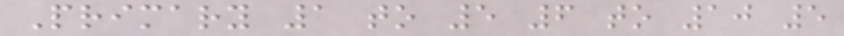Primary 1 to 5 6 to 10 5
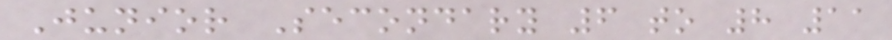Junior Secondary 6 to 8 11
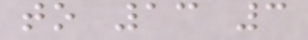to 13 3
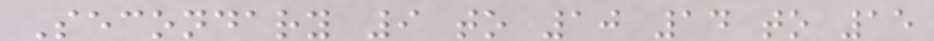Secondary 9 to 10 14 to 15
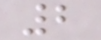2
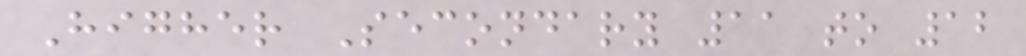Higher Secondary 11 to 12
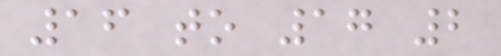16 to 17 2
